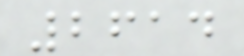2614
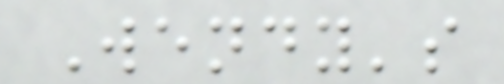Wendy's
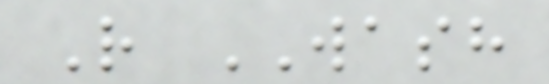R WASH
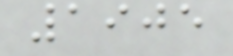1905
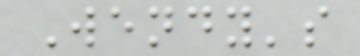Wendy's
